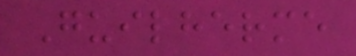Guilherme
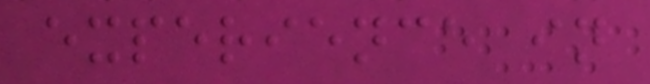experience in
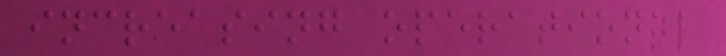increasing operational
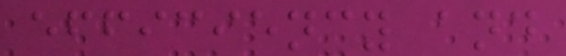efficiency and
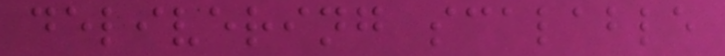delivering scalable
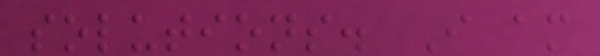solutions. I am
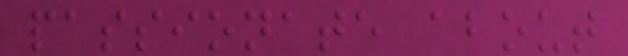passionate about
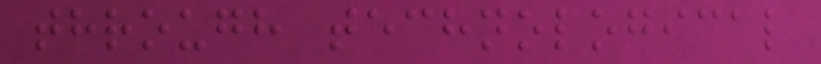through technological
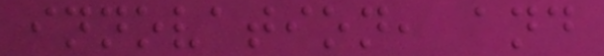innovation, and
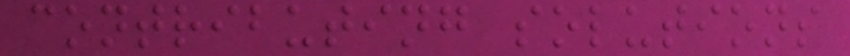contributing solutions
